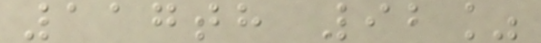117th 92%
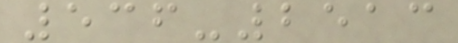536-2513
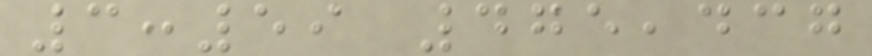3:59 475,437
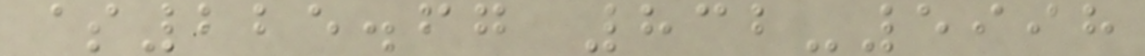$225.67 832-5998
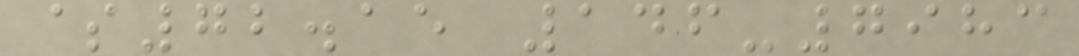$72.15 146-7983
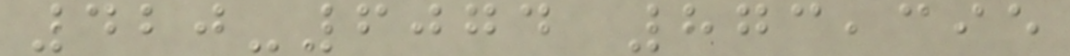420-6074 873,395
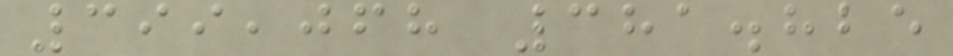399,068 381.825
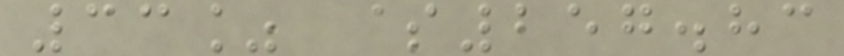33% $257.83
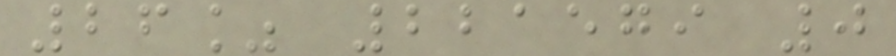26% 221579 0
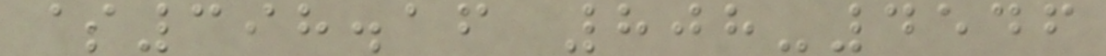$398.16 808-4546
